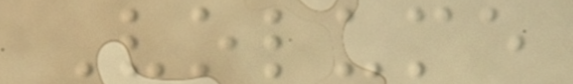Volume
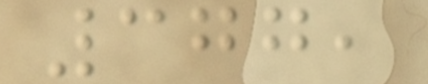377,
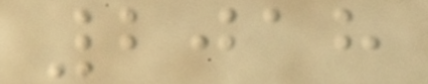2018
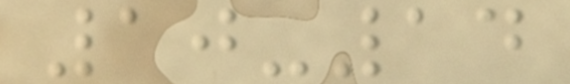10-14
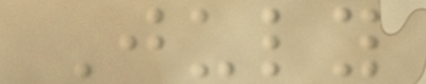July
